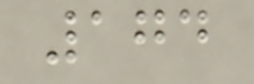174
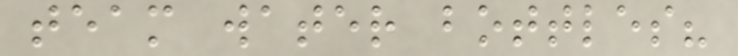team water bottles?
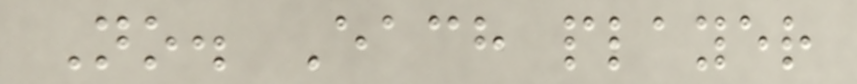No. Each player
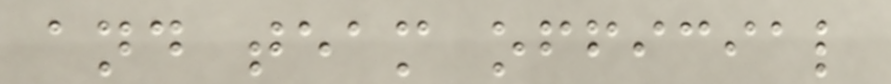and team official
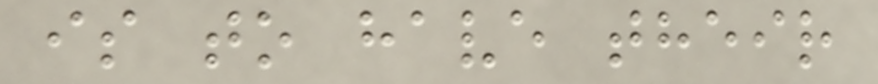is to have their
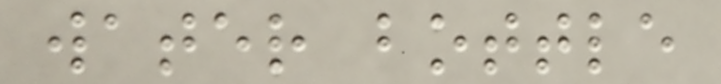water bottle
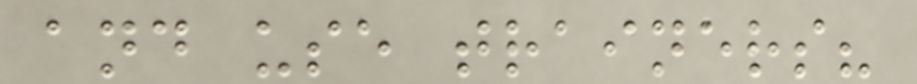and use trainers?
